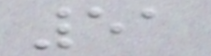51
